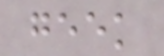geek
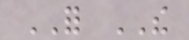FOR THE
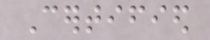Certified
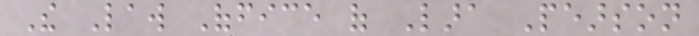The Law Office of Lara Pearson
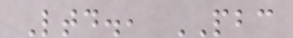Ltd., PBC
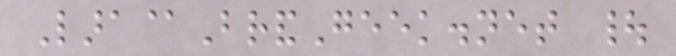Lara@BrandGeek.net |
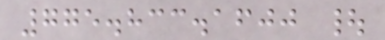775.833.1600 |
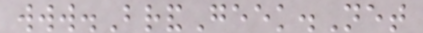www.BrandGeek.Net
